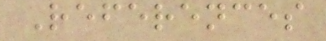References
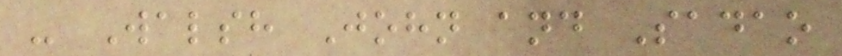- Walsh John and Sadao
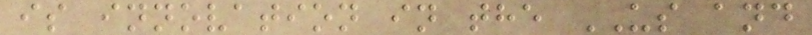is innovation in the US and
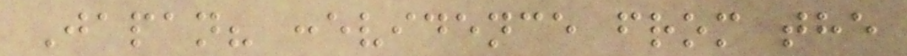Japan? :evidence from the
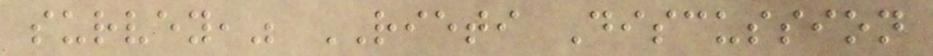survey," RIETI Discussion
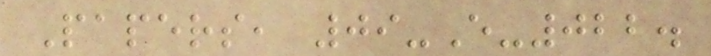Papers, 09-E-022.
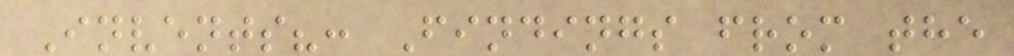Invents?: Findings from the
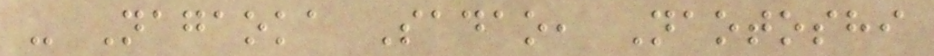- Nagaoka Sadao, Naotoshi
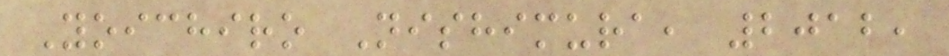Yoichiro Nishimura, 2012,
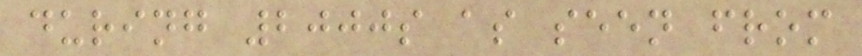during 2000s as seen from
